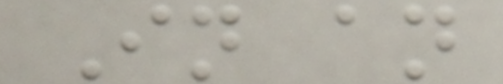In an
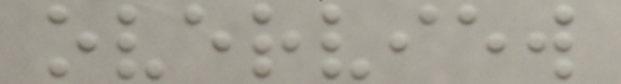overview
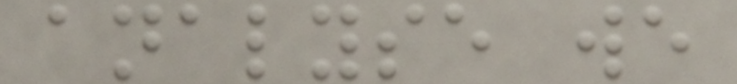analyse we
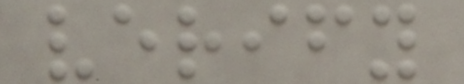verify
